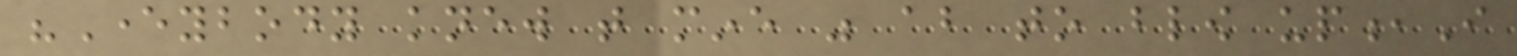"Everybody knew that mine was about to blow up,I
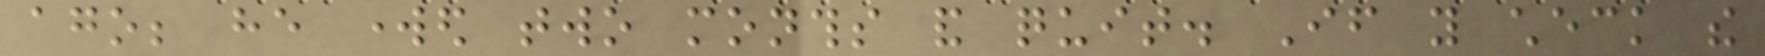ago; he worked two months and quit. If you check the
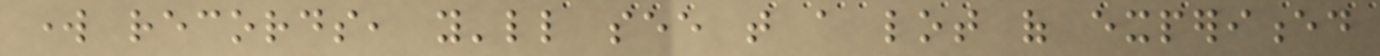work records, you'll see that a lot of experienced
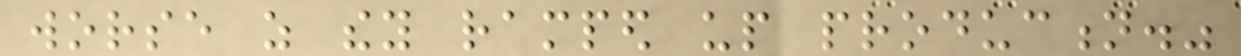worse as they ramped up production."
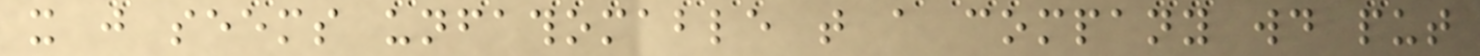it just seems unfathomable that a company would put
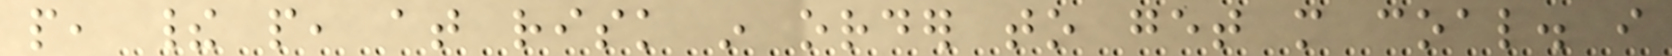people, their people, at risk in order to get more coal. i
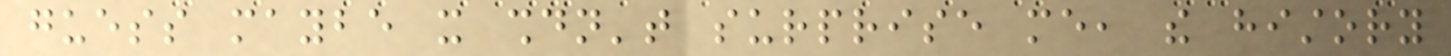guess maybe it shouldn't surprise me, the history
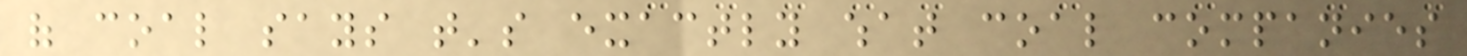of coal says that's exactly what coal companies
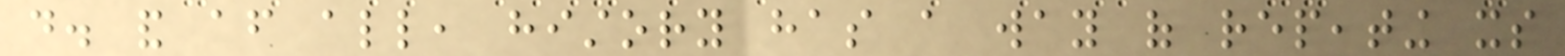do. and after all, history has a way of repeating its
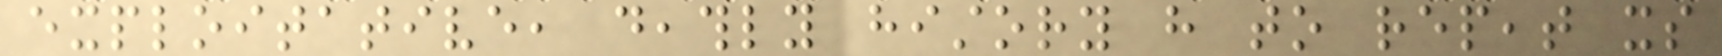exploitative, deathly history have to repeat its
